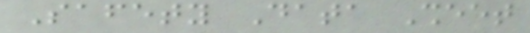Safety Data Sheet
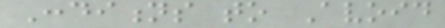Conditions to Avoid
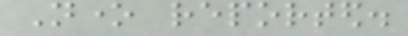None reported.
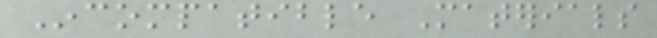Incompatible Materials
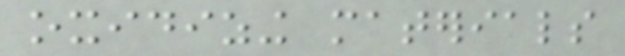oxidizing materials
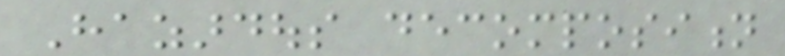Hazardous decomposition
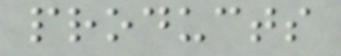products
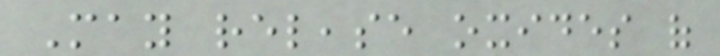May release oxides of
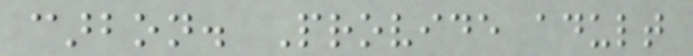carbon. Provide adult
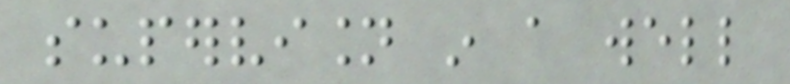supervision in a well
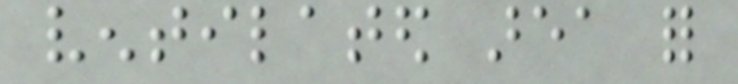ventilated area for
